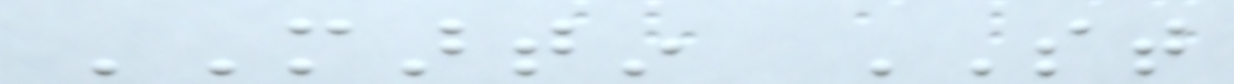MARTIN ST
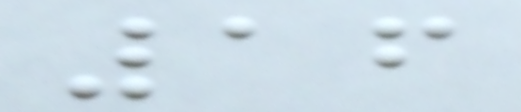16
